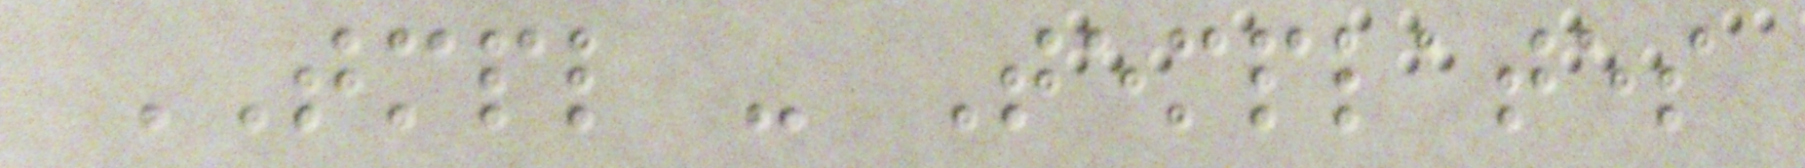TMPL - Templates
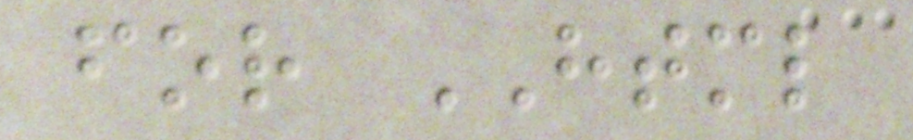for HTML
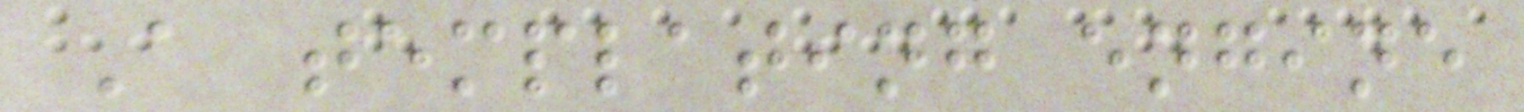A templating engine
